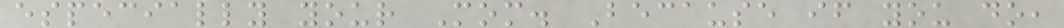especially your Mom. Because if you do,
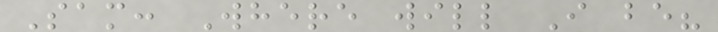Sam: Where will I be?
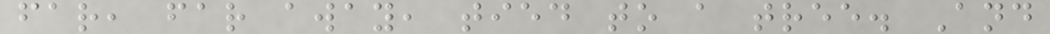far, far away, tied to a tree. And
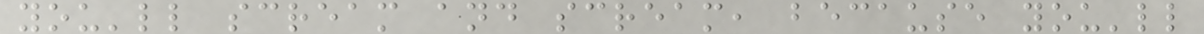you'll scream and scream, because you'll
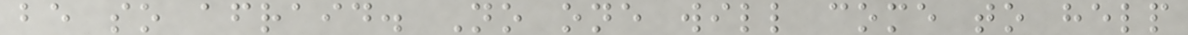be so afraid. No one will come to help
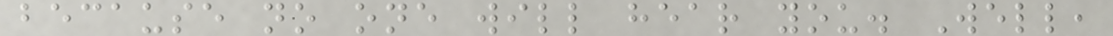because no one will hear you. Well,
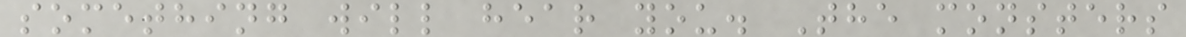something will hear you. The monsters
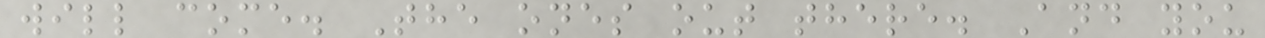will come. The ones out there. And you
